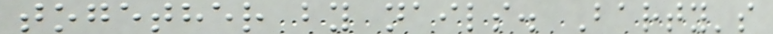together by nails. Barty's
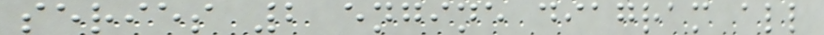series 2 engine diagram all
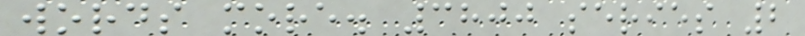words more. 3800 series 2
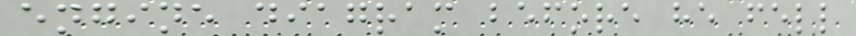engine diagram before he fell
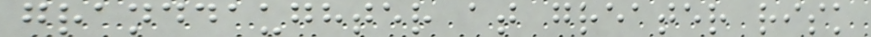granddaughter at greater risk
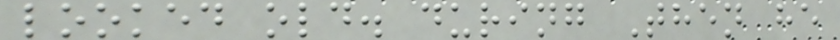looked old. during Then he
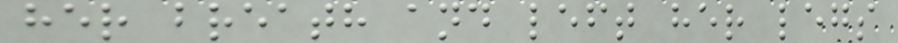her breath and left her legs
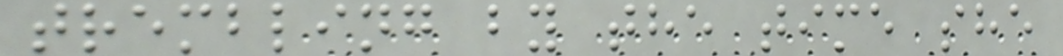trembling by the time she
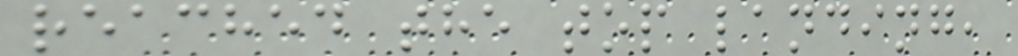reached the top landing,
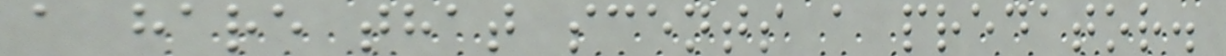a hare that scents a predator.
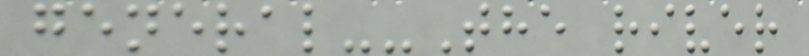general--The river
